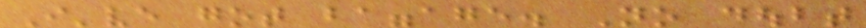I've got baggage. No doubt
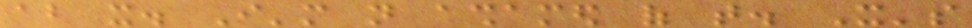about it. I'm not ashamed of that. It's
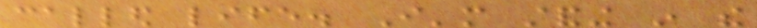called life. I'm standing in the
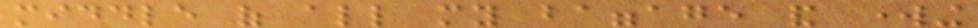middle of all my baggage and working
